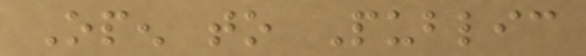Open to Public
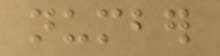number
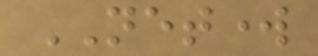NETWORK
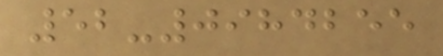52-0984255
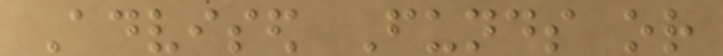Advised Funds or
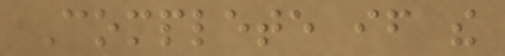Complete if the
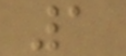1
